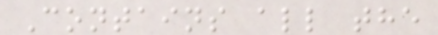Contains all the
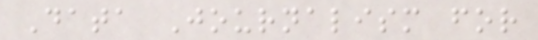Data Journalism for
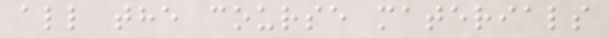all the course materials
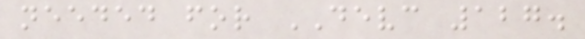needed for DEVC 127.
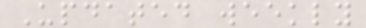Updated weekly
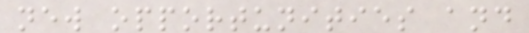new opportunities and
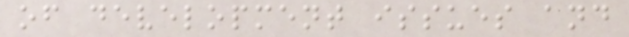of development issues and
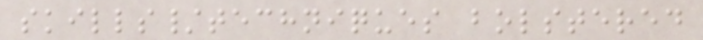skills/techniques bolstered
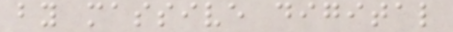by massive digital
